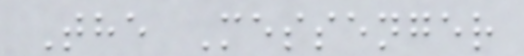The Messenger
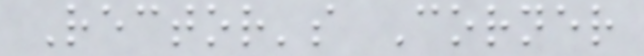Rector's Corner
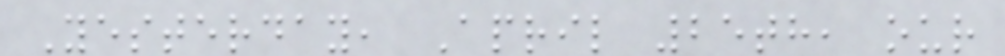Yesterday, April 25th, our
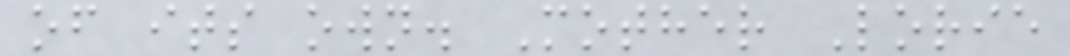of its own. Mother Lorie
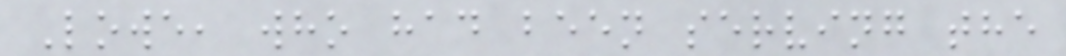Lowe, who had been serving the
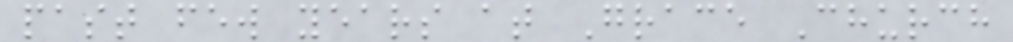past few years at Grace Church
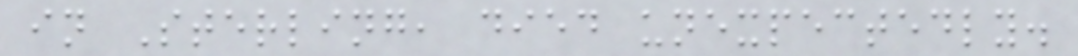in Sterling, died unexpectedly.
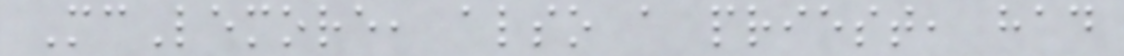McLemore, also a priest, had
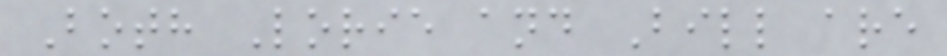Both Lorie and Bill are
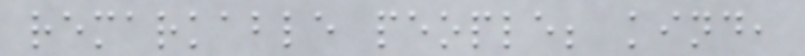remarkable people; kind,
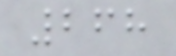268
